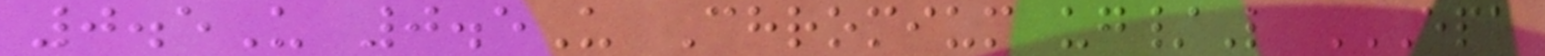0.5U 0.5U Chromium ug/L EPA
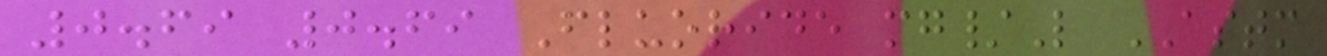0.69 0.69 Fluoride mg/L ASTM
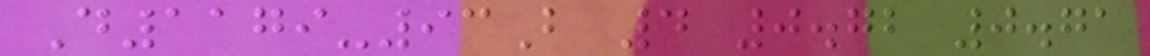D1179-93B 4 0.72 0.71
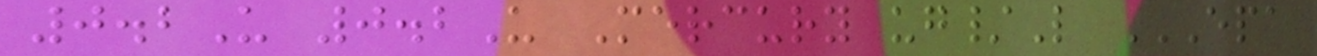0.2U 0.2U Mercury ug/L EPA
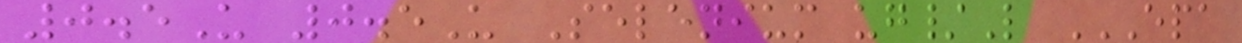0.5U 0.5U Selenium ug/L EPA
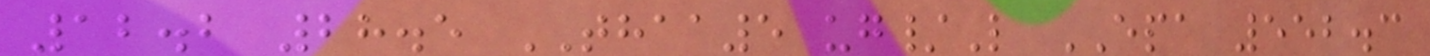12.2 28.5 THAA5 ug/L EPA 552.3
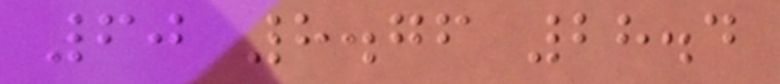60 8.76 28.4
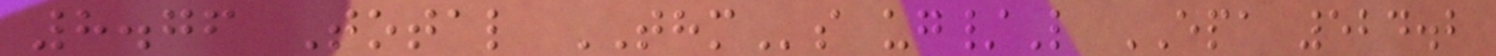8.76 Total THMs ug/L EPA 524.2
